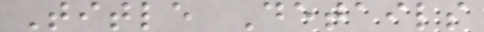Title Details
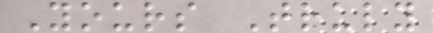Yours Truly
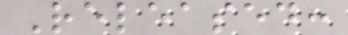Released:
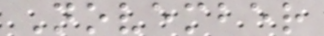November
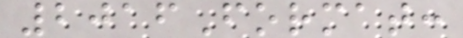2016Format:
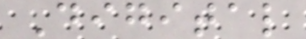Digital
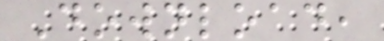Download,
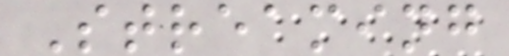Streaming
